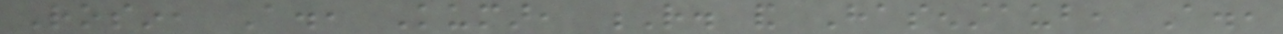Rosin, A., Kumar, R. and Hasenstaub, A.,
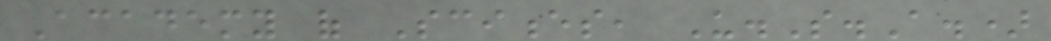Academy of Sciences, U.S.A.)
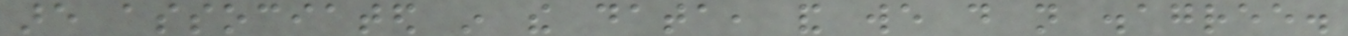are associated in the data, and we do not disagree.
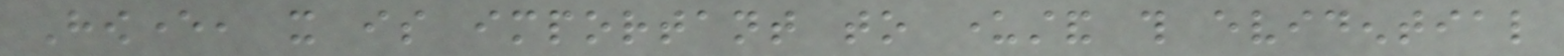However, it is important to understand this evidential
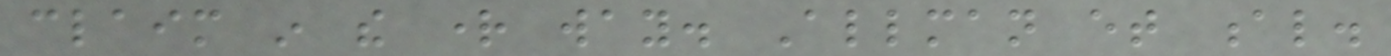claim in the right way. Allman et al.
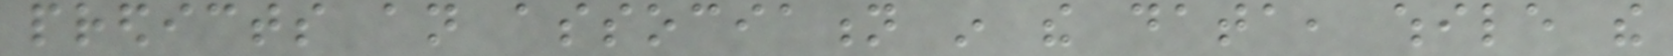predicts an association in the data, while the
